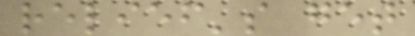relief's get
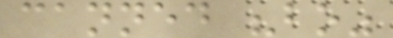canned "bo"
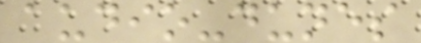audio-dunes
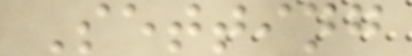Setting
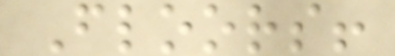Floors!
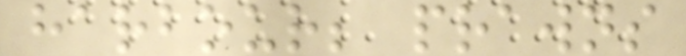harbour; prawns
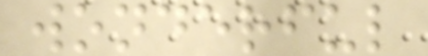wonderful
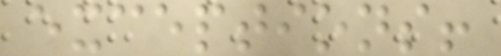exceptions!
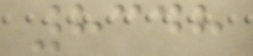8348
